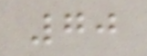70
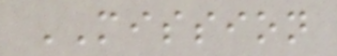MISSION
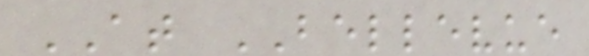AT BELLEVUE
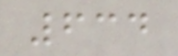634
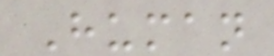Human
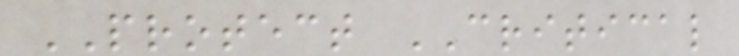PROTECT CRITICAL
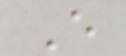E
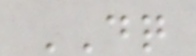DQ
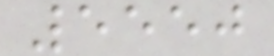5550
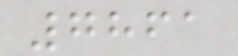7861
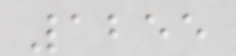1255
